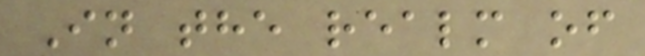In the realm of
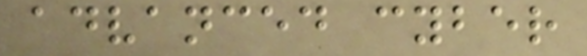advanced cyber
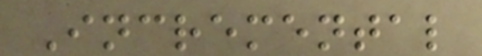Incremental
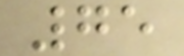75
